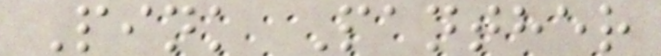Pink Panther
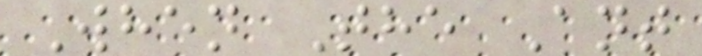When The Ant
